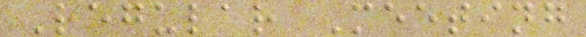Regular Meeting
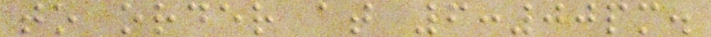to order at 6:00pm.
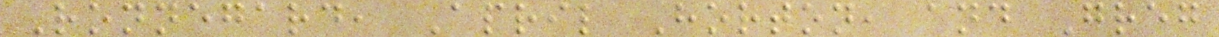Ronnegard, April Horton, and Greg
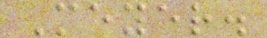Meyer.
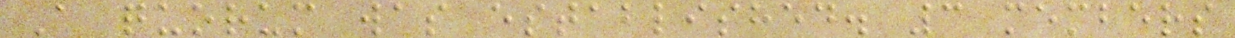A quorum was established. 3 members
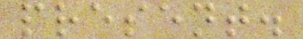present.
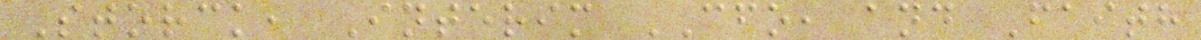Storck, Interim CFO, and Faith
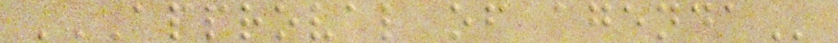APPROVAL OF AGENDA
